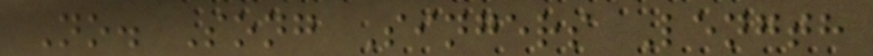No. Song Singers Length
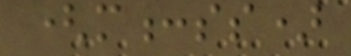(m:ss)
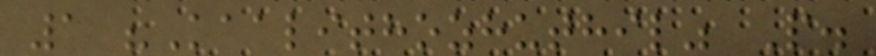1 "Kaalithozhuthil" P.
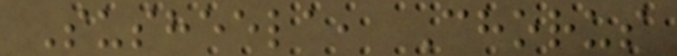Susheela, Chorus
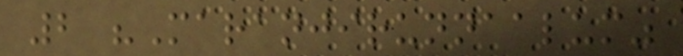2 "Maranjirunnaalum"
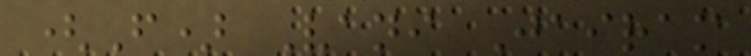(F) Vani Jairam
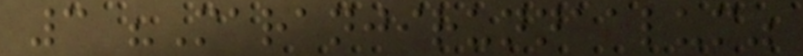3 "Maranjirunnaalum"
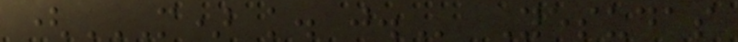(M) K. J. Yesudas
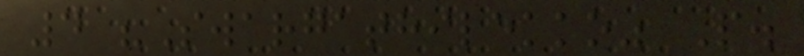4 "Swargathilekko" P.
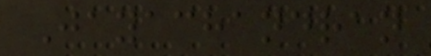Jayachandran
